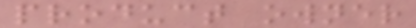product owner
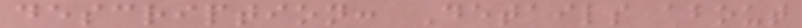description: Details about
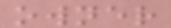owner
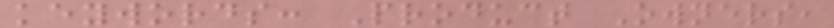keywords: Product Owners,
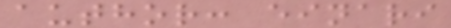author: einari
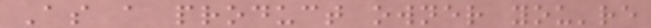As a product owner you're
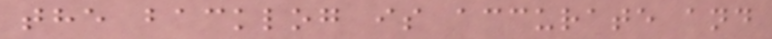the backlog is accurate and
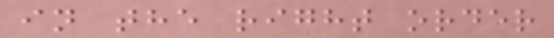in the right order
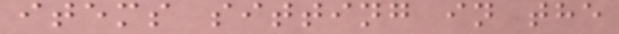items sitting in the
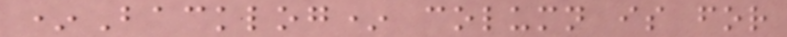*Backlog* column is for
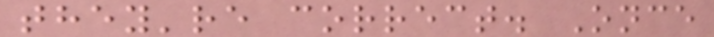they're correct. Once
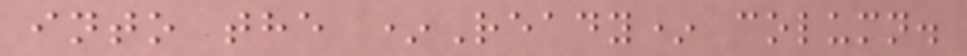into the *Ready* column.
